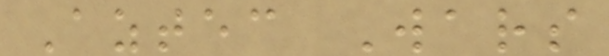Aztec Wars
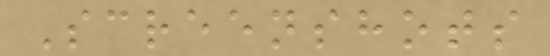Screenshots
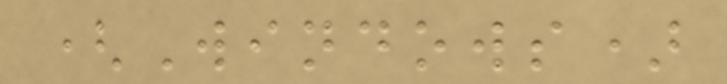(Windows)
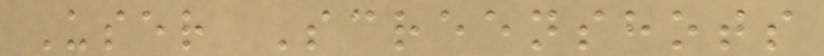User Screenshots
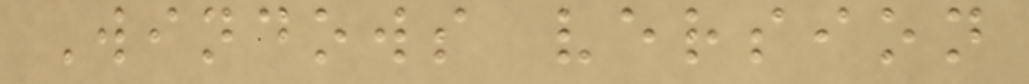Windows version
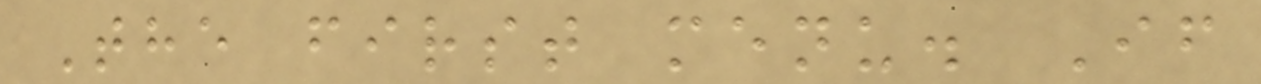The first menu. If
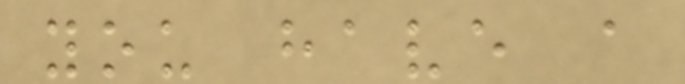you have a
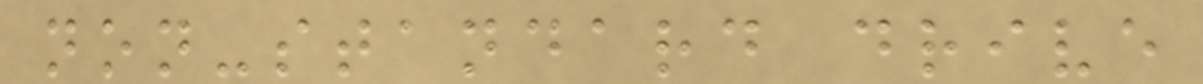non-standard drive
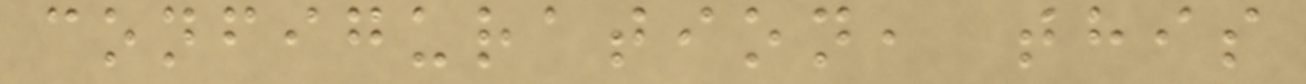configuration, this
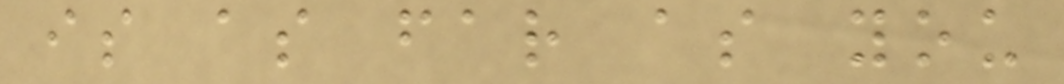is as far as you
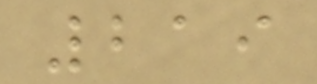219
